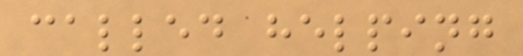called helping
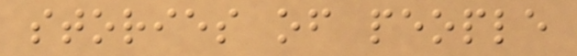stories of people
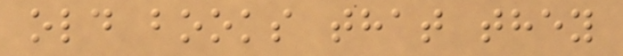old books that they
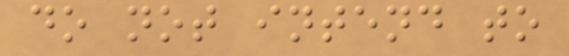do not intend to
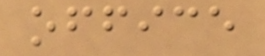office
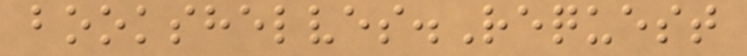bookshelves.Request
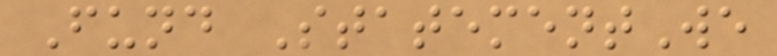Fund StatementWe
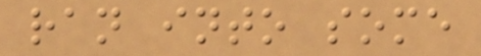ran into some
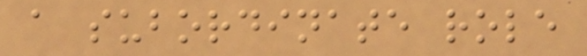a subordinate role
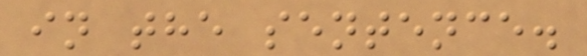in the sentence.
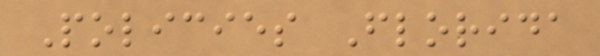Policies Florida
